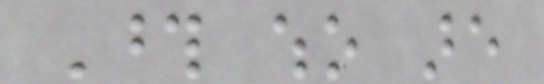Those who are
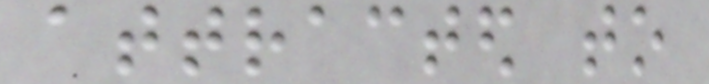attracted to
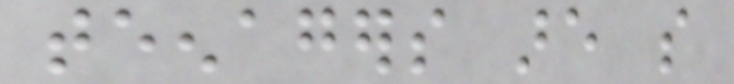teenagers are so
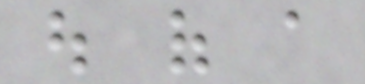out of a
